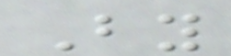By
